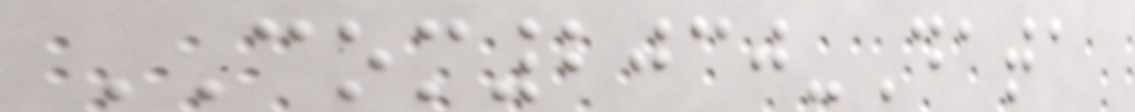COM2030-Data
